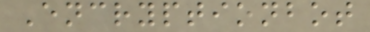Encryptionbot
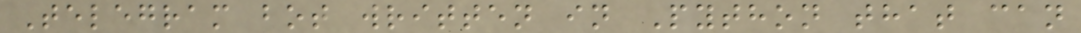Telegram bot written in Python that can
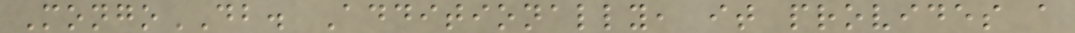MongoDB. Additionally, it provides a
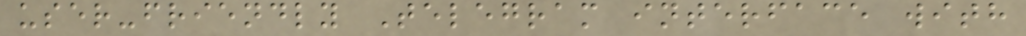user-friendly Telegram interface with
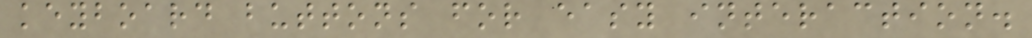keyboard buttons for easy interaction.
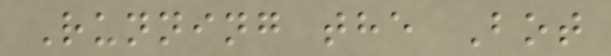Running the Bot
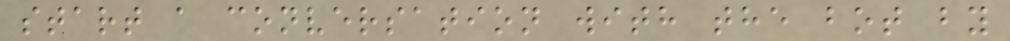start a conversation with the bot by
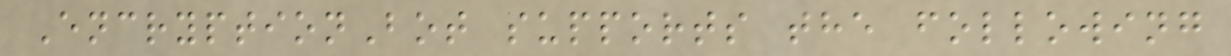EncryptionBot supports the following
